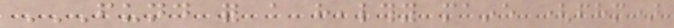FUND FOR A HEALTHY MAINE (FHM)
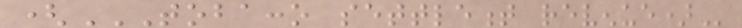(TOBACCO SETTLEMENT REVENUE)
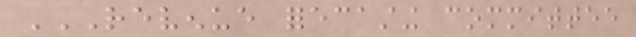REVENUE FORECASTING COMMITTEE
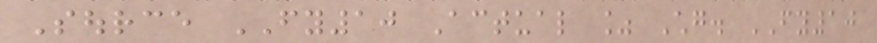Source FY10 Actual % Chg. FY10
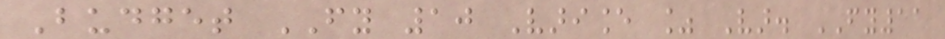Budget FY 10 Variance % Var. FY11
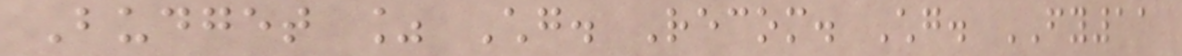Budget % Chg. Recom. Chg. FY11
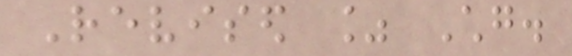Revised % Chg.
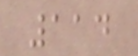114
